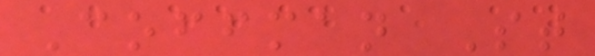Coffman St
